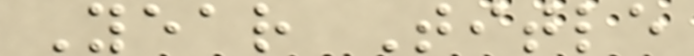Year Title
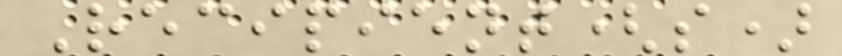Recipient(s)
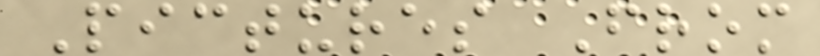Pictures From
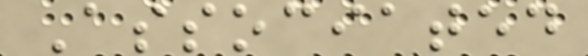Associated
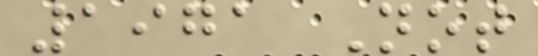1971 Not
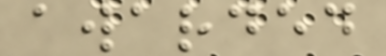awarded
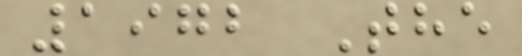1972 The
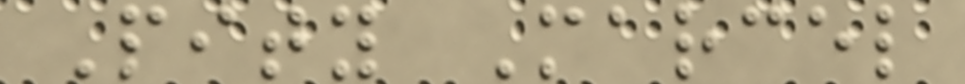Pity Marcel
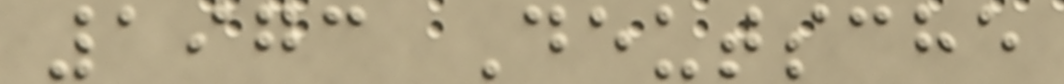1973 Deutsche
